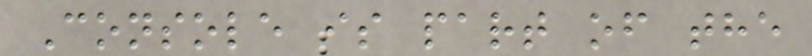Console is part of the
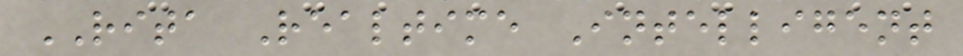RITA Realtime Intelligent
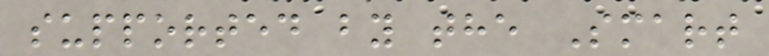supported by the Smart
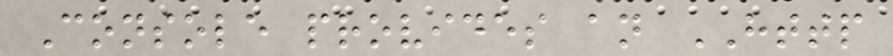Console provides an HTTP
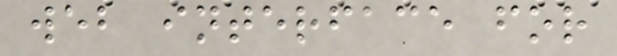web interface for
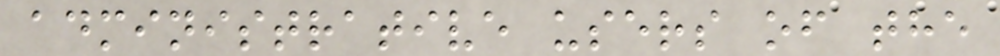administrative users of the
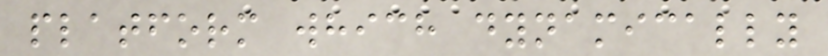platform which dynamically
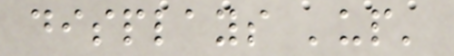displays 'up'
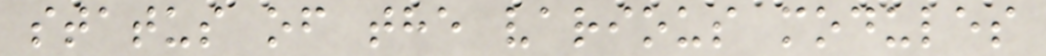status of the various modules
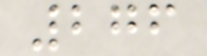276
